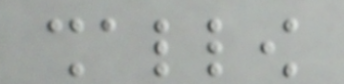shallow
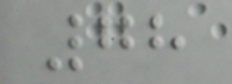78
